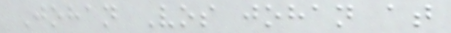Johan Vos johan at
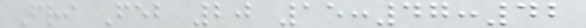Fri Feb 20 15:47:42
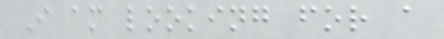I am looking for a
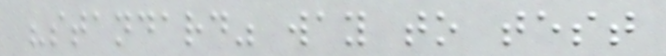"standard" way to test
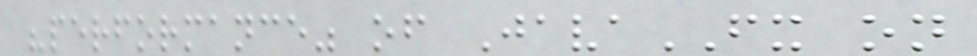"performance" of JavaFX on
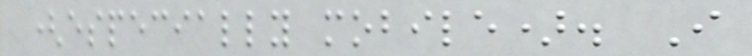(especially mobile). I
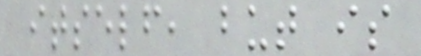itself, but is
